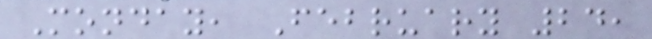Monday, February 24,
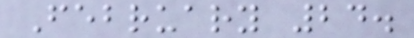February 24.
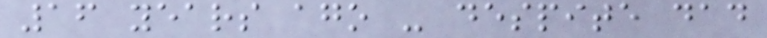16 years ago - despite dad
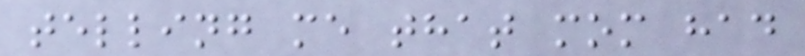telling me that mom had
